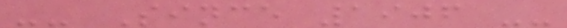-- Since 1906 --
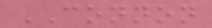CONNON
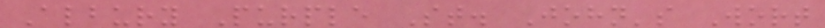Albury Purple St. John's Wort
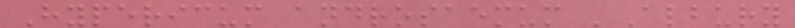Hypericum androsaemum 'Albury
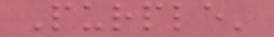Purple'
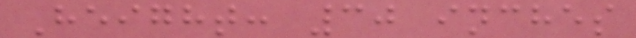Height: 30 inches
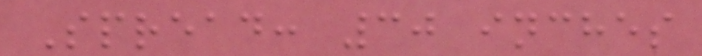Spread: 30 inches
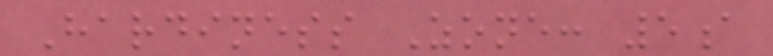Hardiness Zone: 5a
